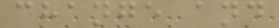change and
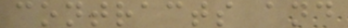contracts and
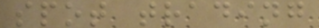spot trading
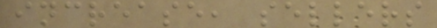increase, sellers
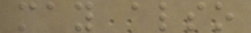may also
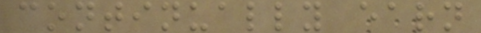continually earn
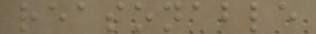reasonable
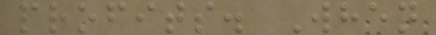profits. When
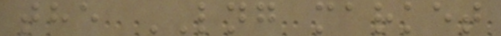the LNG market
